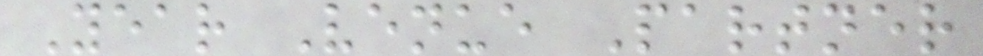Year Venue Partner
